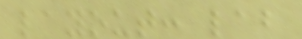layout: lab
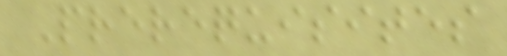Prerequisites
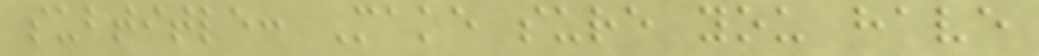subtitle: Make sure you have
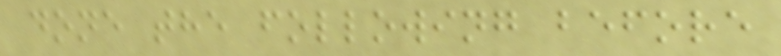done the following before
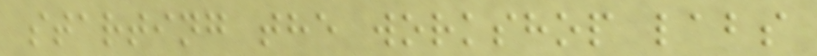starting the workshop labs
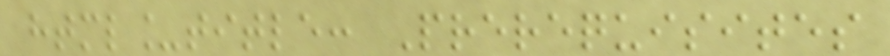html_title: Prerequisites
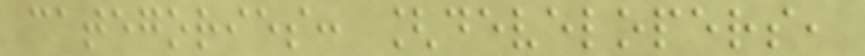categories: [developers,
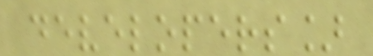developers]
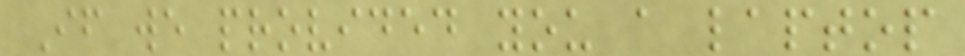If we provided you a laptop
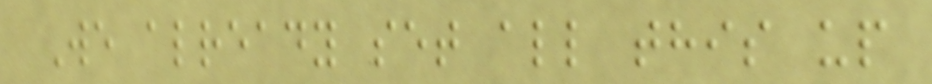We already set all this up
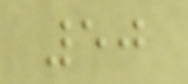50
